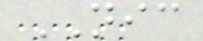NIC
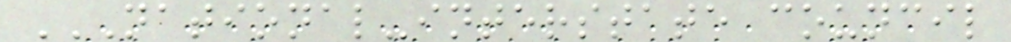NATIONAL-INTERSTATE COUNCIL
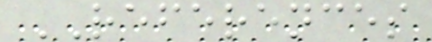REFERENCES
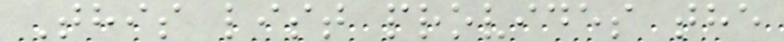This list provides the
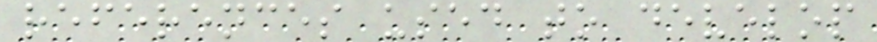references used to develop
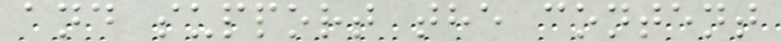and support the content
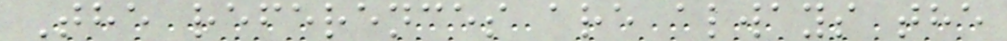The references are always the
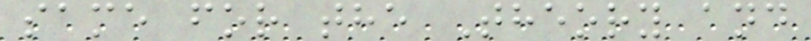same for the Theory and
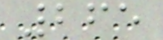265
